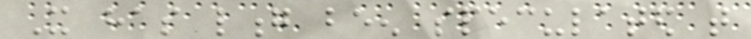It has long been speculated that
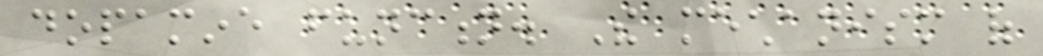dopamine function. The mechanism of
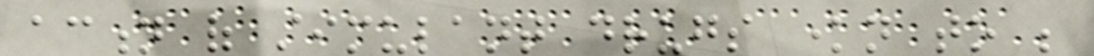action of stimulant drugs known to be
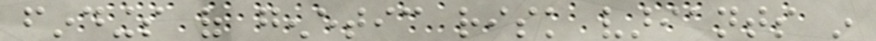findings of genetic risk variants in
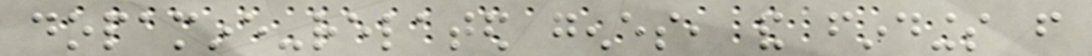dopamine-related genes, and findings from
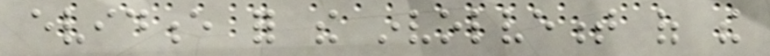evidence for the involvement of the
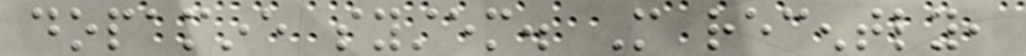dopamine system. More recently,
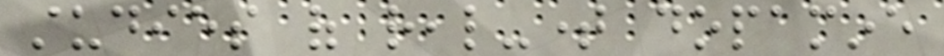studies of real-time dopamine
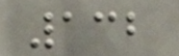132
